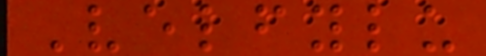Velfylu
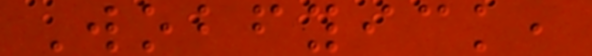Wobfyick,
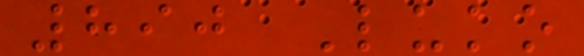890 Luko
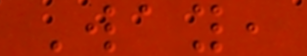Way,
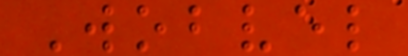Wobvel
